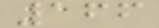166
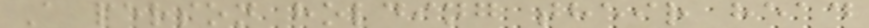A person holding their head
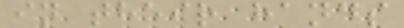in their hands
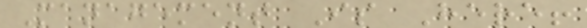Management Is Here!
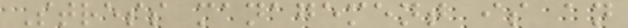Stress management is an
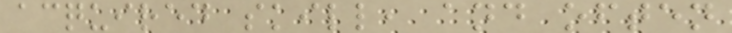acquired skill, and often
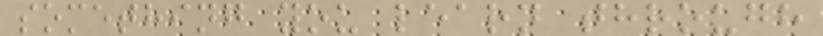something you learn through
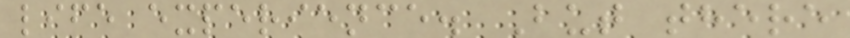life experience. But there
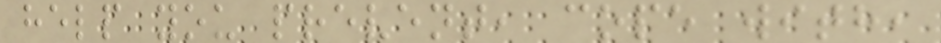help you prevent, cope with,
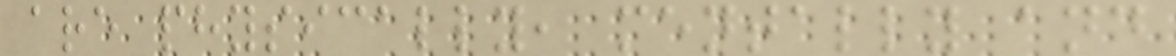are physically, mentally and
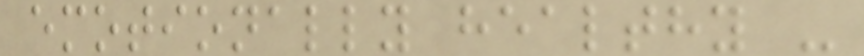emotionally healthy -
